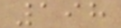198
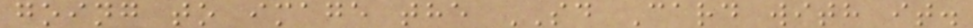going to image the SD Card with it.
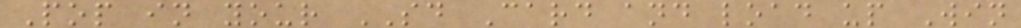Pop in your SD Card and load up Win
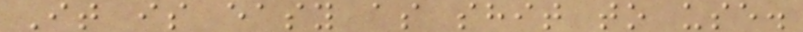It is easy as shit to use.
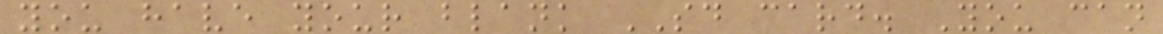you have your blank SD card. You can
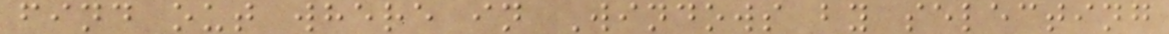find out where in Windows by selecting
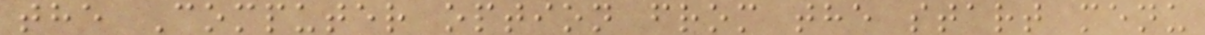the Computer option from the start menu
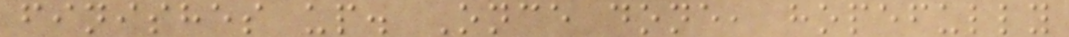finishes up. Once done, hopefully
